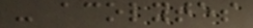- acolytes
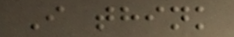I think
